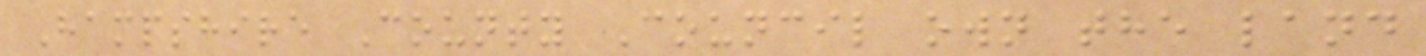Hampshire County Council own the land
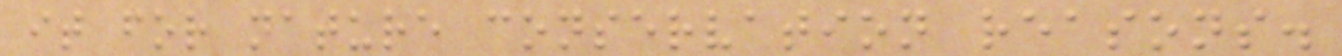it for nature conservation reasons.
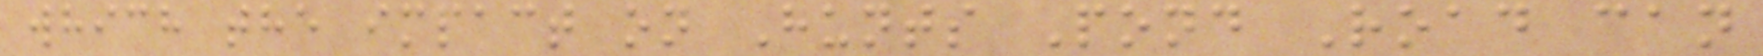which the impact on Hunts Pond Road can
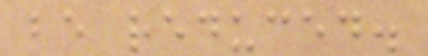be reduced.
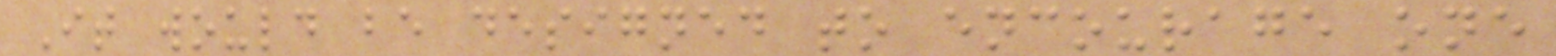It would be designed to encourage one
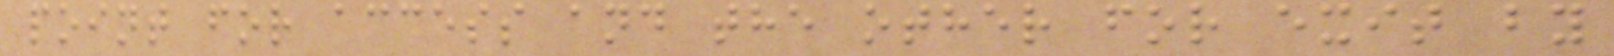point for access and the other for exit by
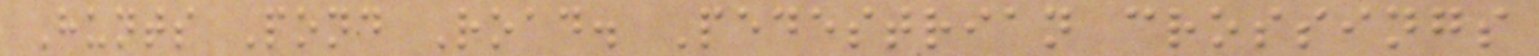Hunts Pond Road. Pedestrian crossings
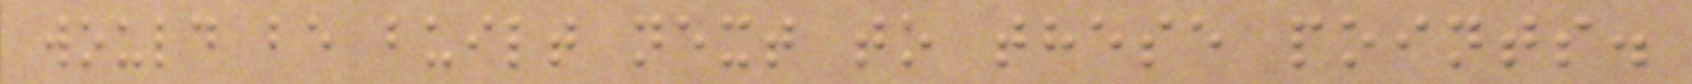would be built next to these points.
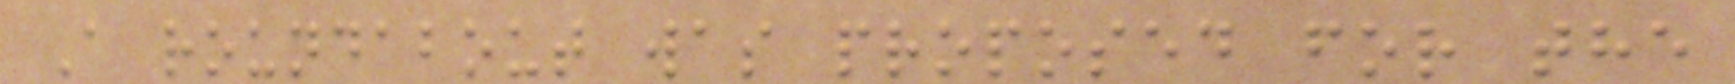A roundabout was proposed for the
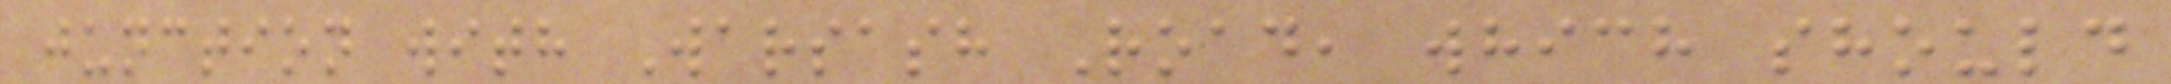junction with Warsash Road, which should
